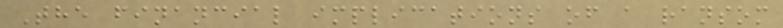The financial implications of a ransom
